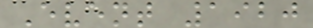Event 1920
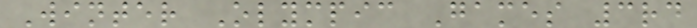Winter Olympic Games 3rd
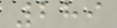289
